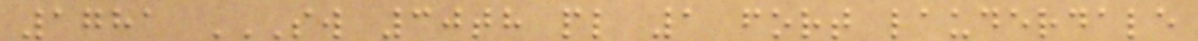1781 SW 30TH PL 1 FORT LAUDERDALE
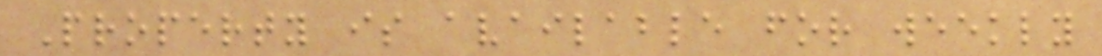Property is available for weekly
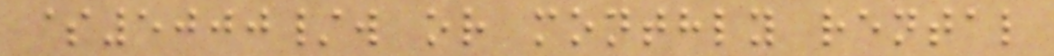$5000/w or monthly rental
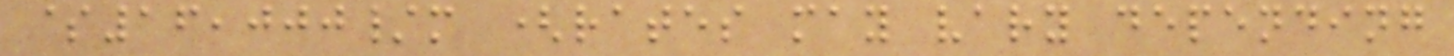$16,000/m (rates may vary depending
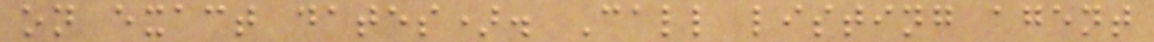on exact dates). Call listing agent
